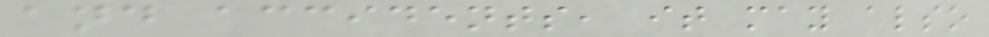and accidents, it may also
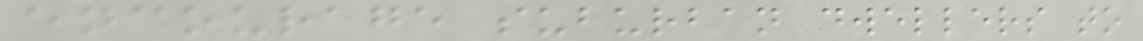encourage suburban dwellers to
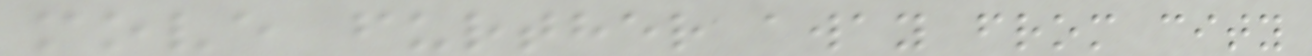move further away from city
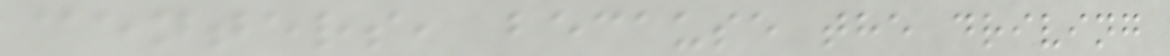centers, because the driving
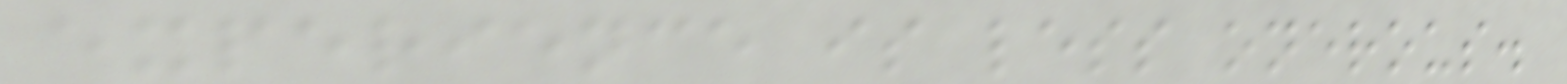experience is less onerous.
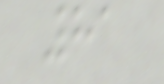81
